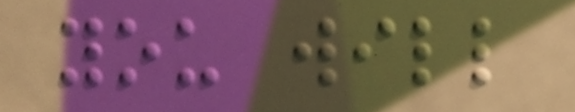you will
